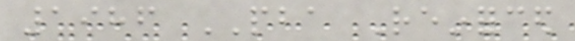1986 PBA Reinforced
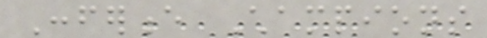Conference Champions
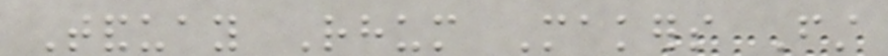Tanduay Rhum Makers First
